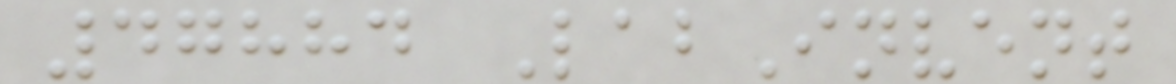47884 LabInvent
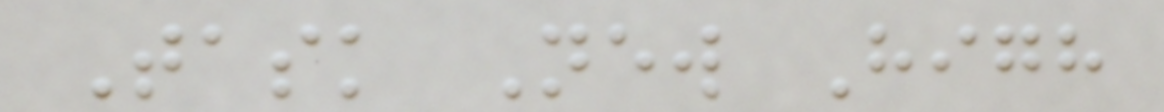Task New High
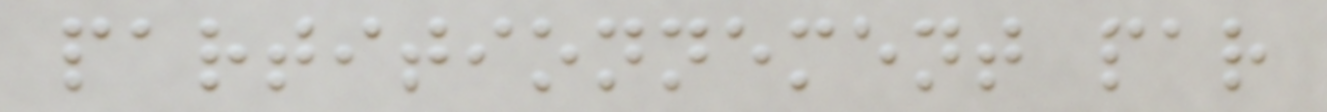partitionnement par
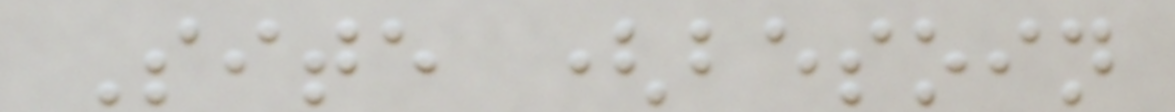Site (besoin
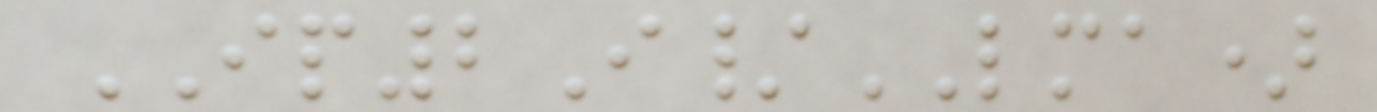IP2I/LMA)
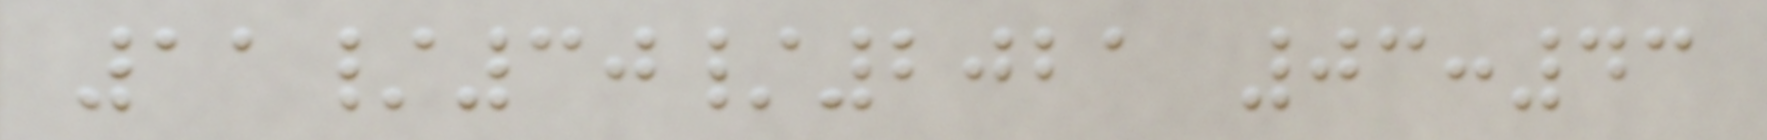11/30/2021 03:43
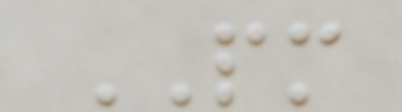PM
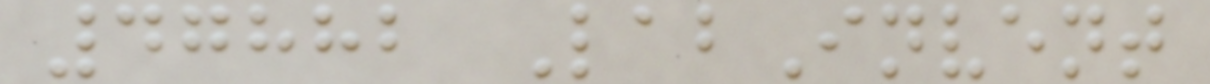47882 LabInvent
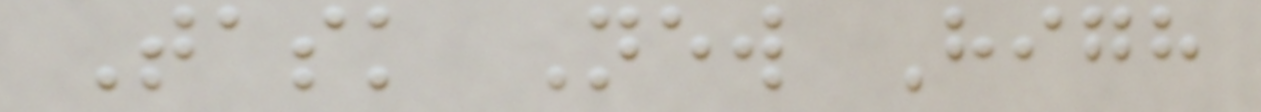Task New High
